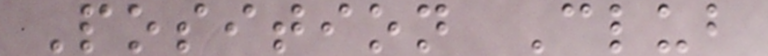Position Club
